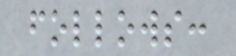follows:
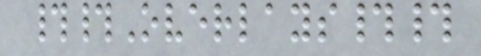##Overlays##
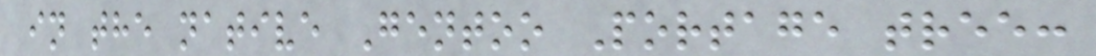in the native Gentoo Portage tree:
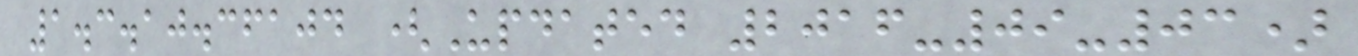1.3.10.36104 (Updated 2016-09-03)
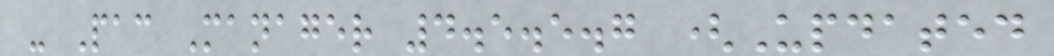- Pac Manager 4.5.5.7 (Updated
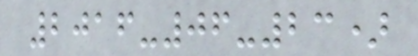2016-06-23)
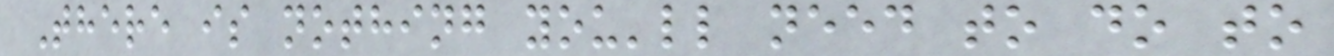There is nothing you'll need to do to
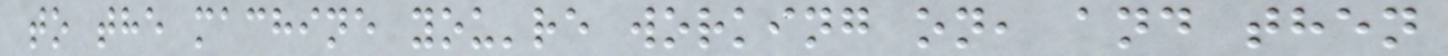to the machine you're working on, and then
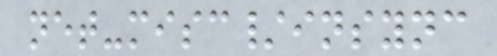net-misc/insync
